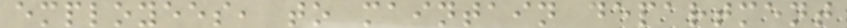employees, to maintain department
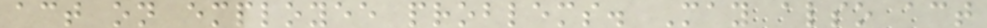act on employee problems. May also act
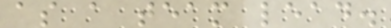as a team lead.
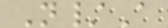N/A
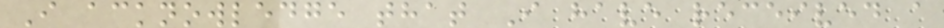I acknowledge that I have received a
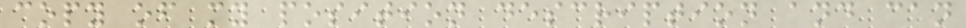copy of my position description and can
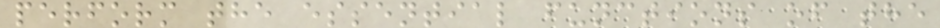perform the essential functions of the
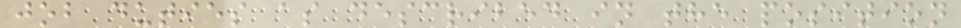job duties as described in the position
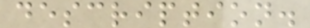description.
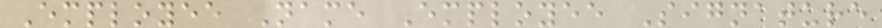Employee Name Employee Signature
